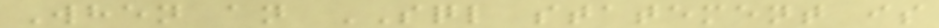When an SQL statement is
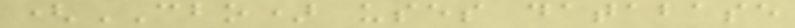(CBO) uses database
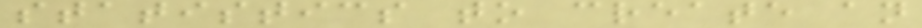statistics to create an
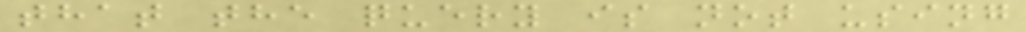that the query is not using
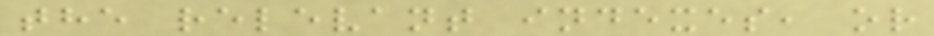the relevant indexes, or
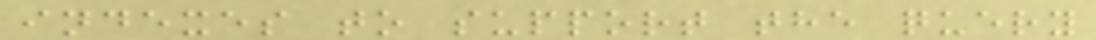indexes to support the query
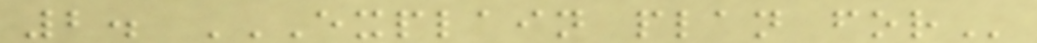2. EXPLAIN PLAN FOR
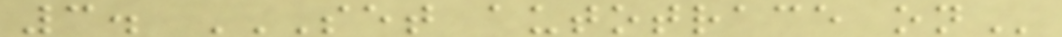3. SET AUTOTRACE ON
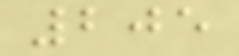205
